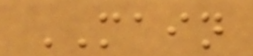MAIN
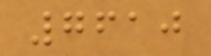7610
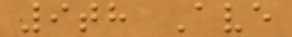9th Ave
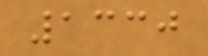1330
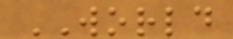WORLD
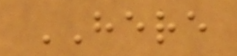HERE
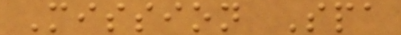Mission Spa
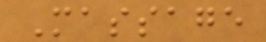Massage
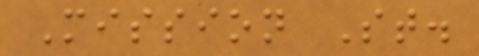Mission St.
